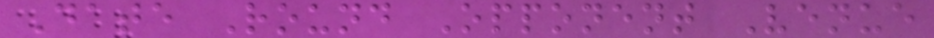Date Round Opponent Venue
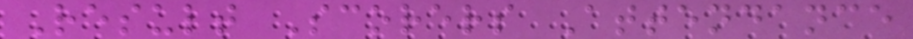Result Scorers Attendance
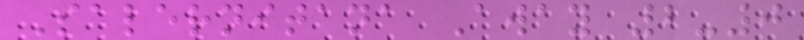Salernitana Away 2-0
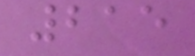215
